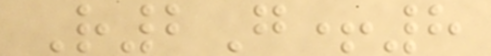R2G+8
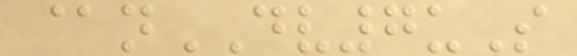@nDV7uS
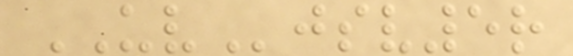UVjsv5r
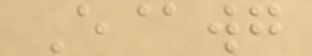E@wg
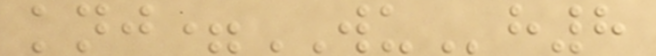knj=WUh8
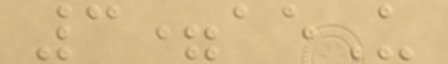3=aeU
